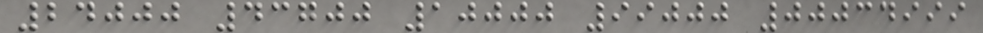24000 43700 10000 99000 00034999
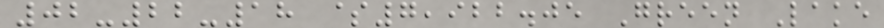02-22-18 $7,922.05 Green Lake
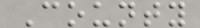County
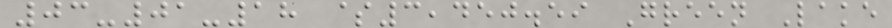03-01-18 $3,450.59 Green Lake
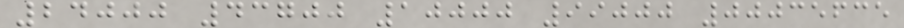24000 43700 10000 99000 00035635
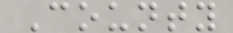County
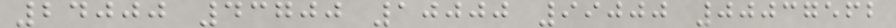24000 43700 10000 99000 00037562
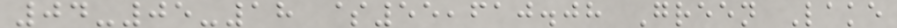04-05-18 $55,610.08 Green Lake
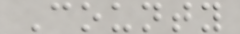County
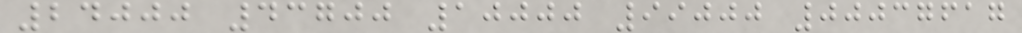24000 43700 10000 99000 00037617
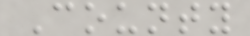County
